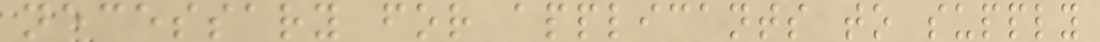necessary for applicants to supply
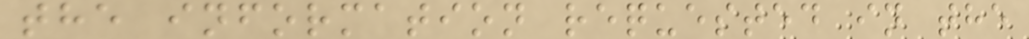the information requested in the
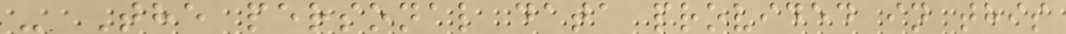- The personal data provided in this
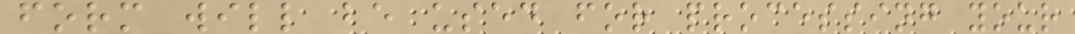form will be used for processing your
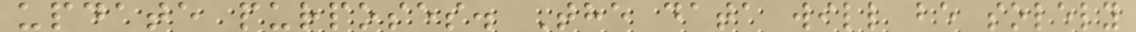update purposes. The data will be solely
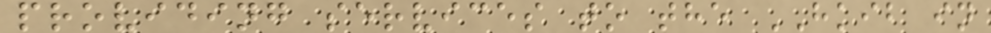providing services to the HKIB in
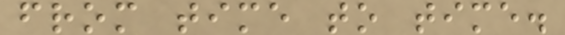from time to time.
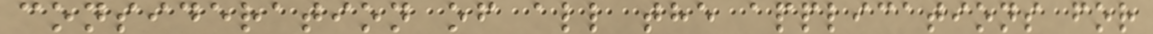consideration of all the applications for
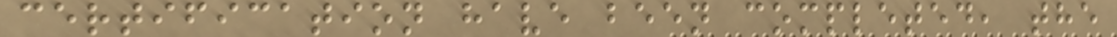certification have been completed, the
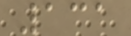131
